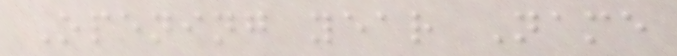Opening year Name
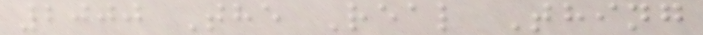2000 The Real Thing
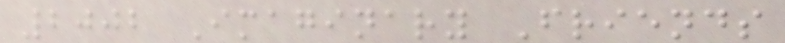2002 Imaginary Friends
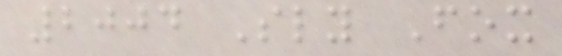2004 Sly Fox
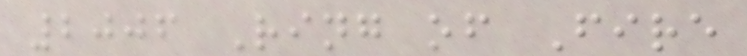2006 Ring of Fire
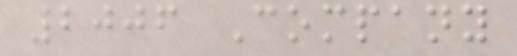2006 Company
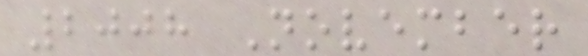2008 November
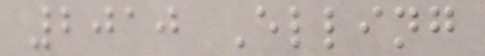2010 Elling
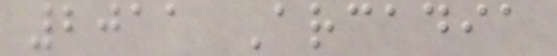2011 Arcadia
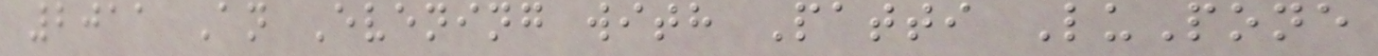2011 An Evening with Patti LuPone
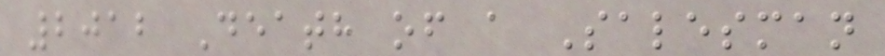2012 Death of a Salesman
